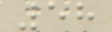58
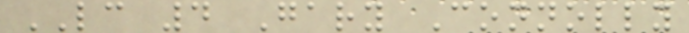LC 4 Gary Connolly
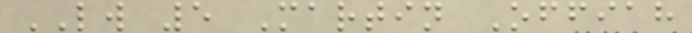LW 5 Martin Offiah
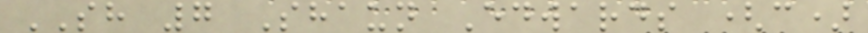SH 7 Shaun Edwards (c)
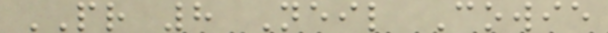PR 8 Neil Cowie
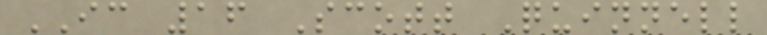IC 16 Scott Quinnell
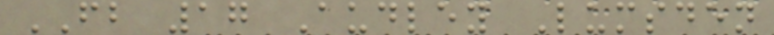FB 17 Audley Lumsden
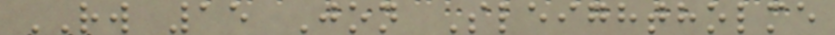RW 15 Jon Sleightholme
